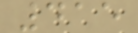415
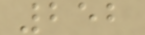252
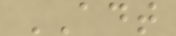ADT
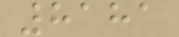8181
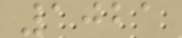1021
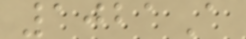1021A
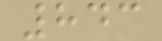843
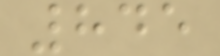845
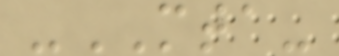-MTA-
